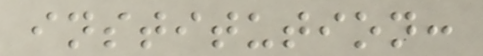institution:
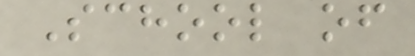School of
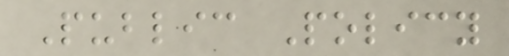Public Policy
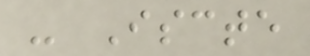- Iscte
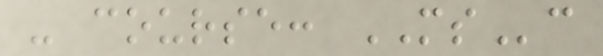- course: MSc
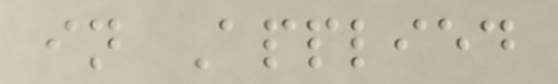in Applied
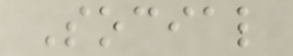Social
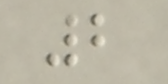2
